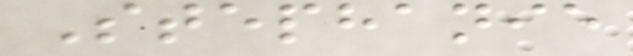Stephanie
